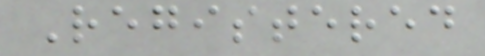Registered
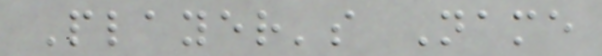Player's Name
